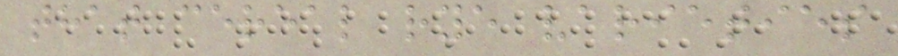that cereal rye varieties
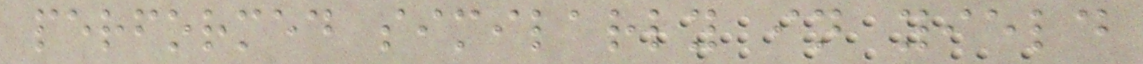performed similarly in yield
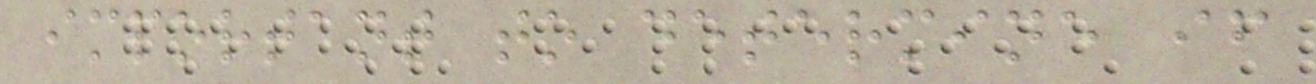important to determine if
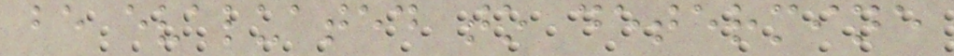be evaluated to determine
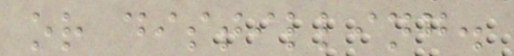or distilling.
